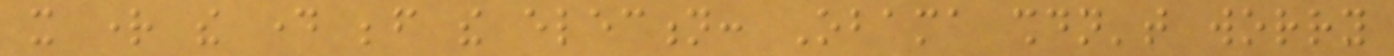it right the day before the election: Obama shouldn't worry
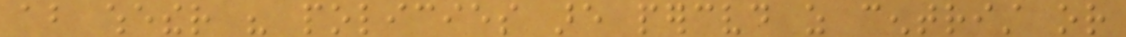about whether his policies are perceived as centrist or
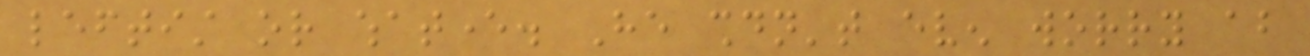leftist or whatever. He shouldn't even worry about
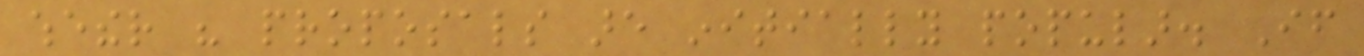whether his proposals are initially popular. If
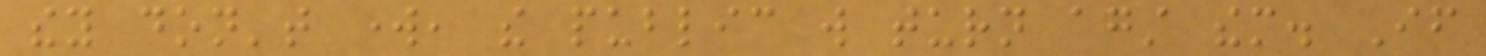they don't work, the public will turn against them. If
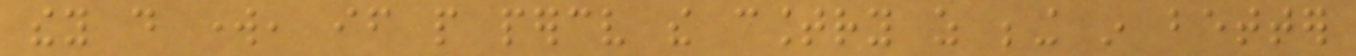they do work, if people perceive the country as being in better
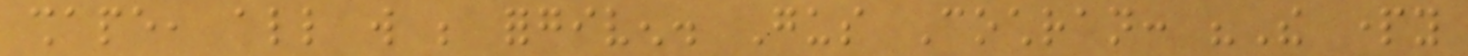shape, all will be forgiven. Gus Cochran: "The party
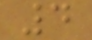4
